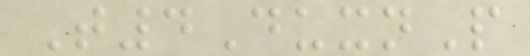T4DuxnP
